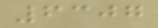6307
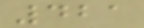421
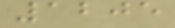1205
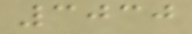3030
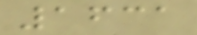1631
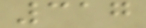317
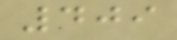409
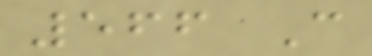566 C
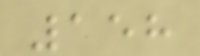158
